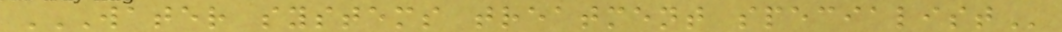WATER SYSTEMS TREATMENT SPECIALIST
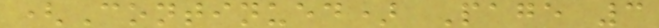(Continued) Page 3
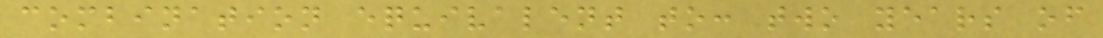combination equivalent to: two years of
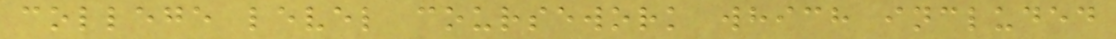college level coursework which included
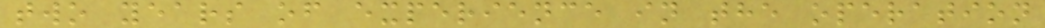two years of experience in the operation
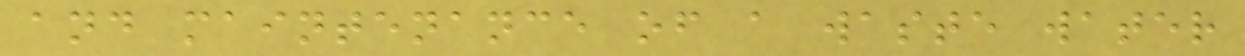and maintenance of a waste water
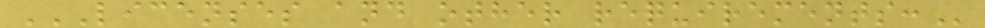LICENSES AND OTHER REQUIREMENTS:
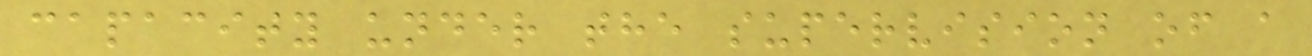capacity under the supervision of a
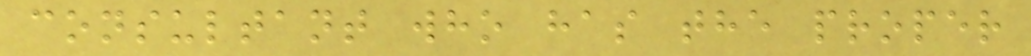consultant who has the proper
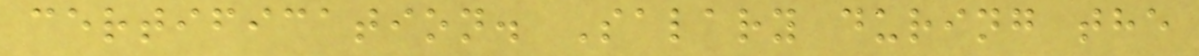certification. Salary during the
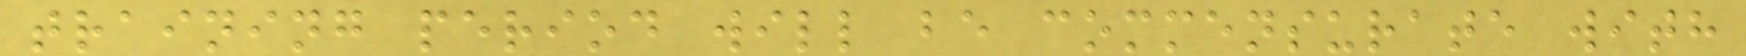training period will be commensurate with
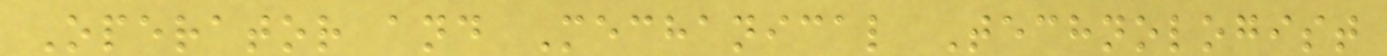Operator and Mechanical Technologist
